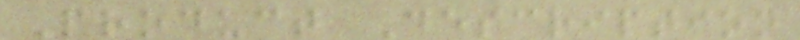Product Description
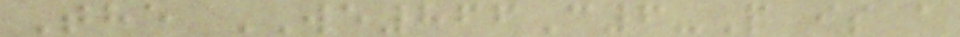The WE866C6-P is a
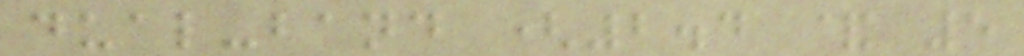dual-band (2.4 & 5
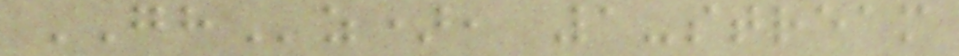GHz), 1-stream
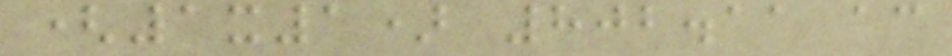(1x1) 802.11 ac
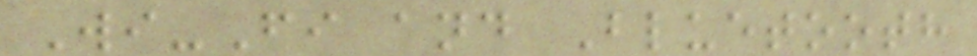Wi-Fi and Bluetooth
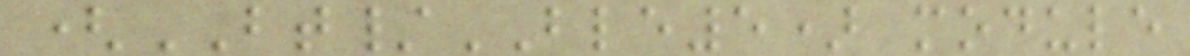(BT/BLE5) module
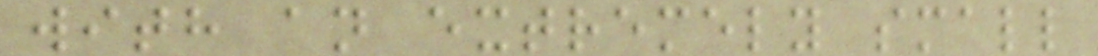with an extremely small
